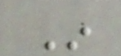In
